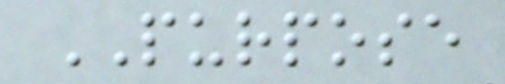PURPOSE
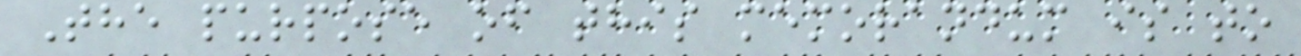The purpose of this memorandum is to
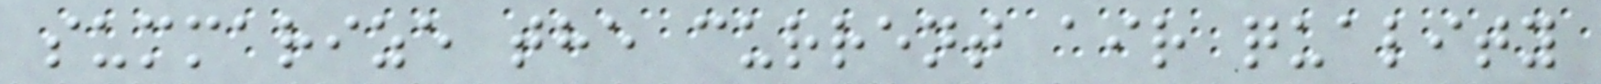summarize the current air quality
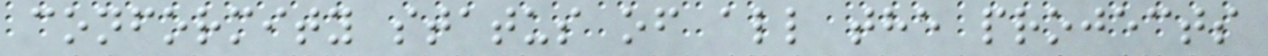conformity status of all the projects
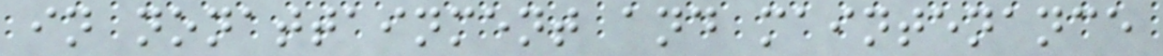in nonattainment and maintenance
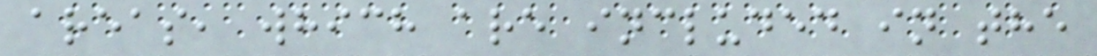areas, which are included in the
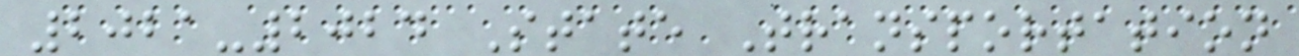2021-2024 State Transportation
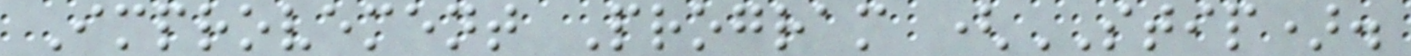Improvement Program (STIP).
